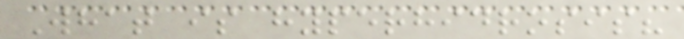What is hyperhidrosis?
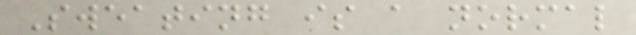Sweating is a normal
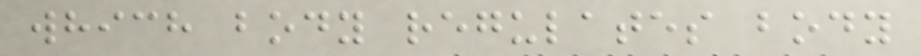which body regulates body
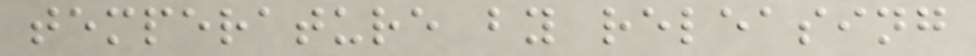temperature by releasing
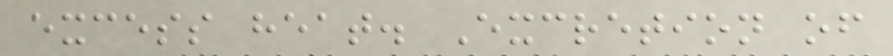excess heat. Excretion of
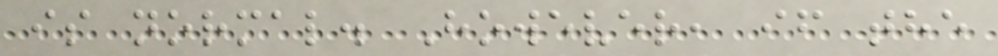is normal. However, if the
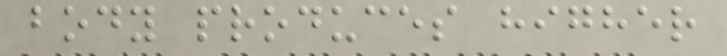body produces higher
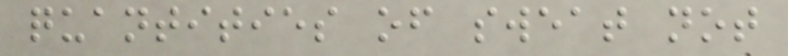quantities of sweat not
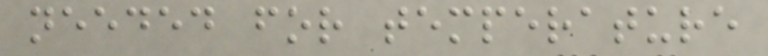needed for temperature
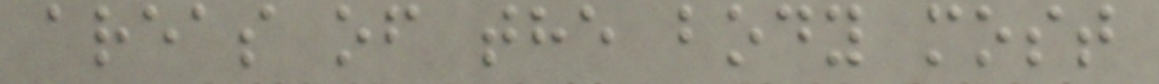areas of the body most
